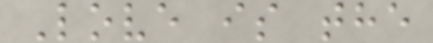Love is the
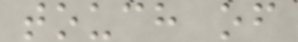touch of
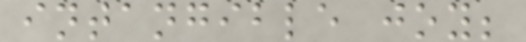intangible joy;
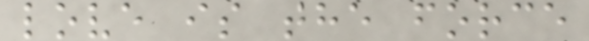love is the force
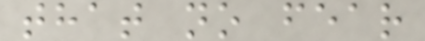that no fear
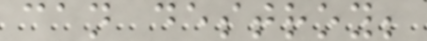can destroy;
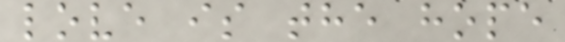love is the hope
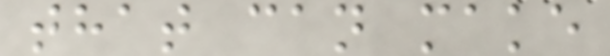that can make
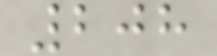208
